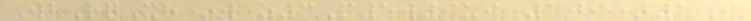WbRqXh*w z3P5w9ui 309*1i
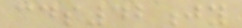cds42jy
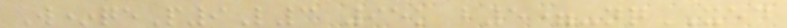W*qeP9L3 95k b5=-nqXED
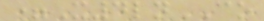=X4lnCO
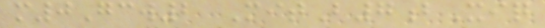m0Gcw2 MitB7bXiq
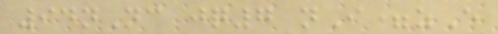94nNc jq7 nI=zE
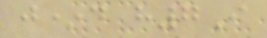j*d h7I
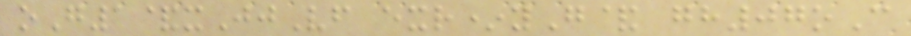oG1&xJjVf exr*yG& gh07oC
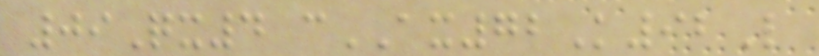09Qx4 cAX72K92L
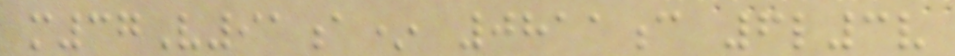m37V91a* 0811c 6l3v
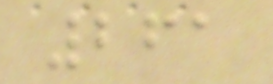261
